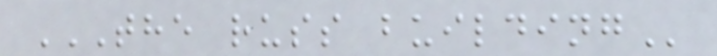THE RUSS BUILDING
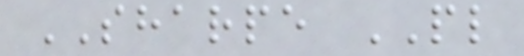SHARPE PL
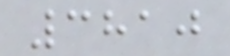3810
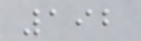192
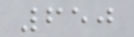650
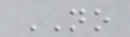NO
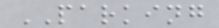PARKING
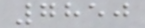7850
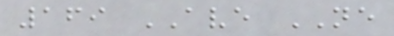169 AVE NE
